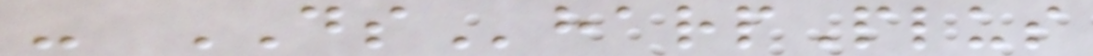- DSharpPlus
